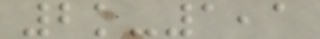2k-1,1
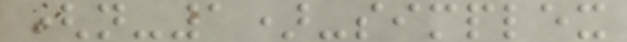(n-1)-simplex
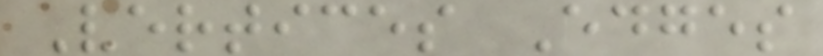Vertices Edges
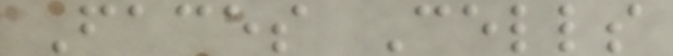Faces Cells
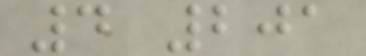4 201
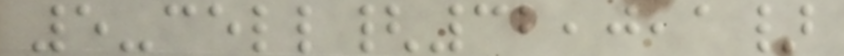5-cell{32,0,1}
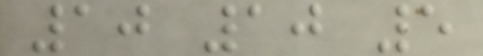10 10 5
